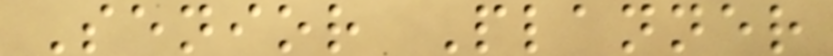Senior Planner
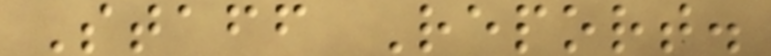Staff Report.
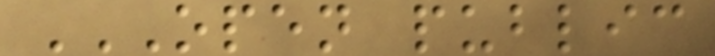OPEN PUBLIC
